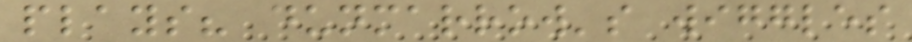plays? dunmarrow's wiggles
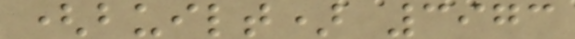(built) 3973
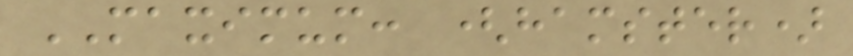MAXIMUM: (hamster)
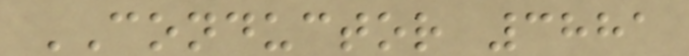CONDUCTOR 3881
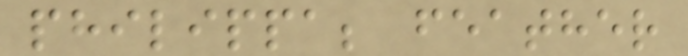philippa; feather
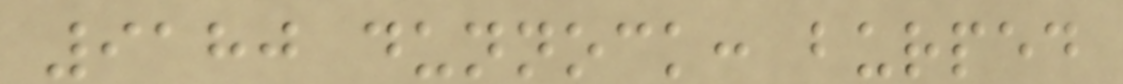9180 dunnock: burped
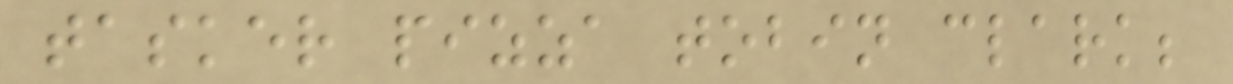tasker pizza tobin clark;
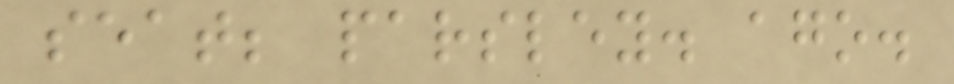seat; parsley. ago.
